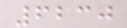6230
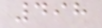498
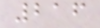216
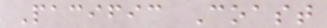Pacific Coast
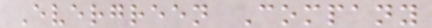Evergreen Company
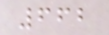662
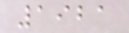1921
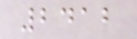2412
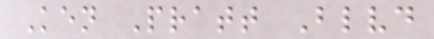Ken Pratt Blvd
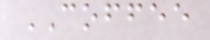COFFEE
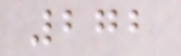272
